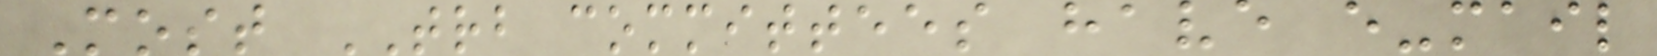Most TRB committees have e-mail
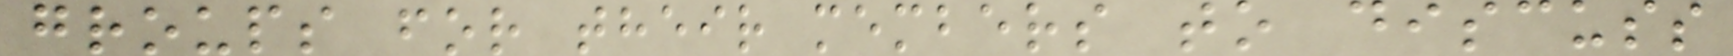groups for their members to discuss
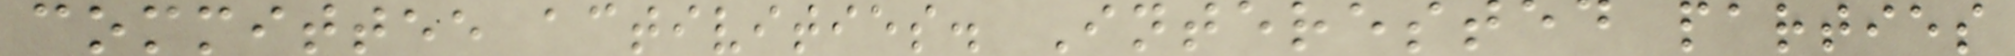committee activities. Interested parties
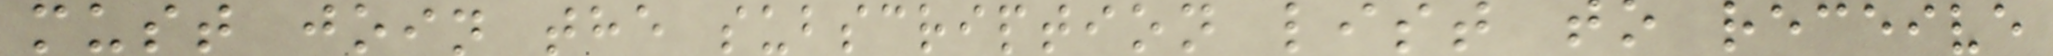must join the subscription list to receive
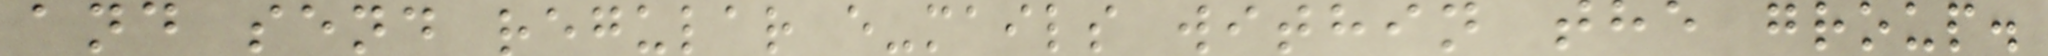and send regular e-mails within the group.
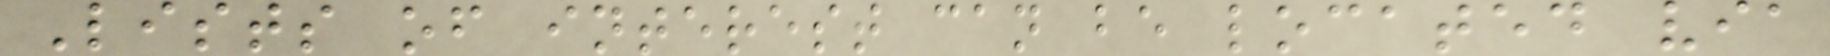Lists of interest can be located via
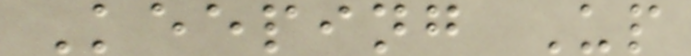Keeping Up
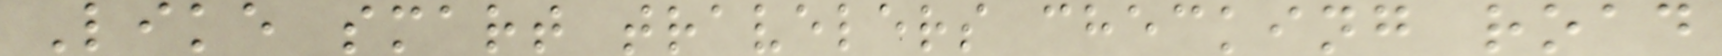Like smart travelers checking road
